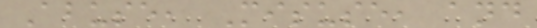Abuse, Misuse, and
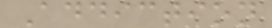Addiction
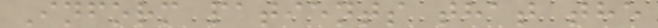Inform patients that the
